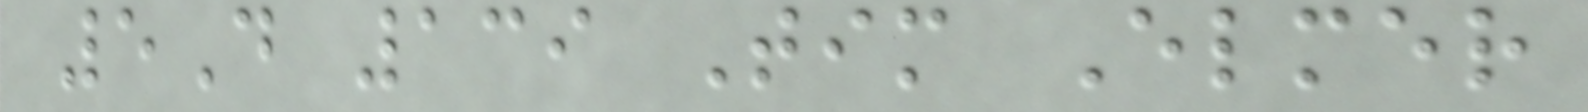5D 139 Tim Elmer
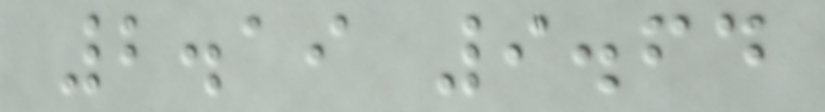2.19 9.64
